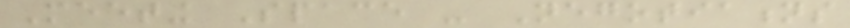Meeting Space - Negotiations
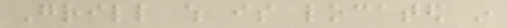Grill which is located in
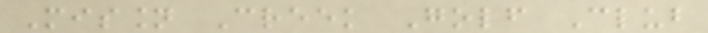Mission Creek Golf Club
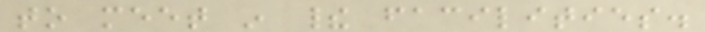to meet in their facilities.
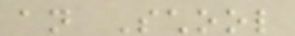an School
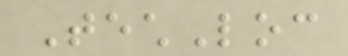TechLoc
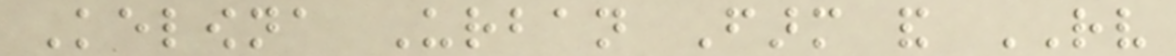Kelowna Urban Farm and RV
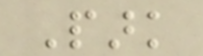Park
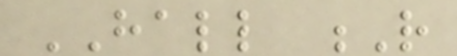HALL R
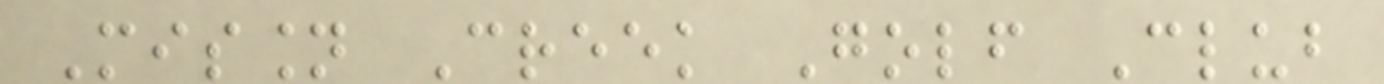Mission Creek Golf Club
